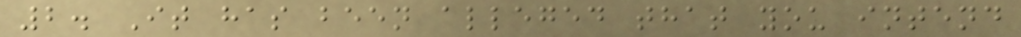2. It has been alleged that you intend
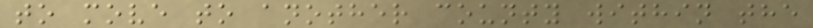to move to another county within the
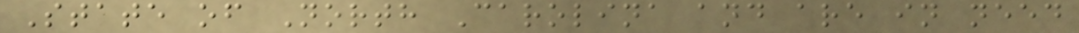State of North Carolina and are in need
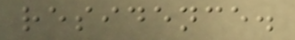residence.
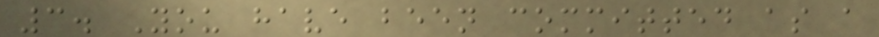3. You have been committed as a
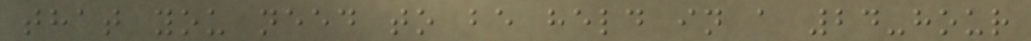that you need to be held in a 24-hour
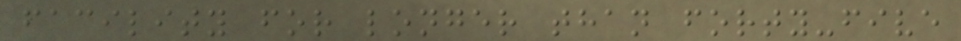facility for longer than forty-five
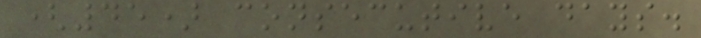(45) consecutive days.
